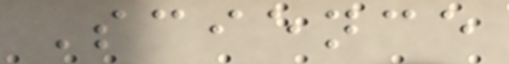Science
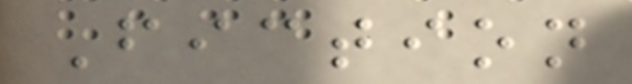Fiction
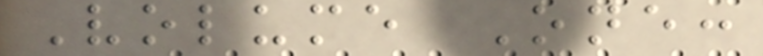Volume One:
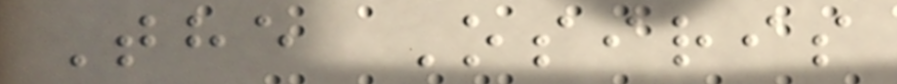The Osiris
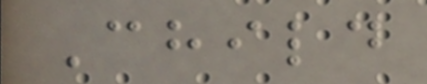Child
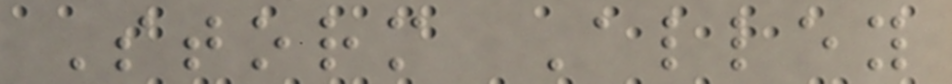Storm Alley
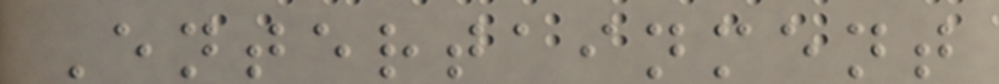Entertainment
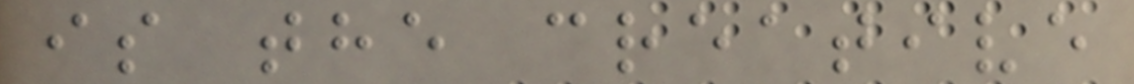is the creative
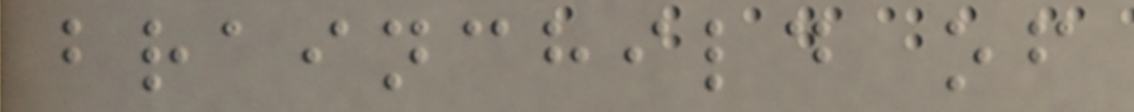brainchild of
